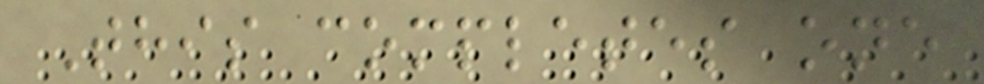This completes one
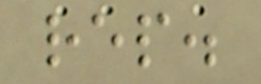rep.
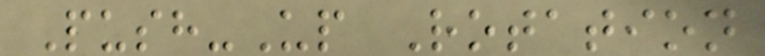Push-Up Rotation
